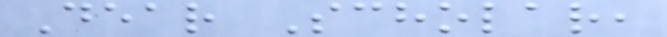Dear Scholar,
